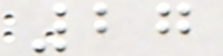27
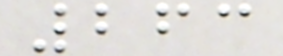263
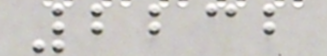2232
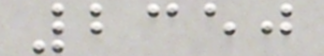2350
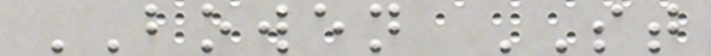BOWEN ST
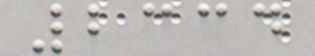2334
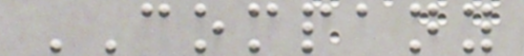COMPANY
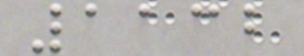1132
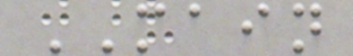MAIN
